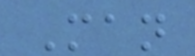Man
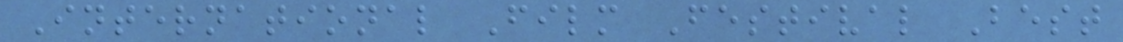International Film Festival Best
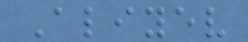Aliyev
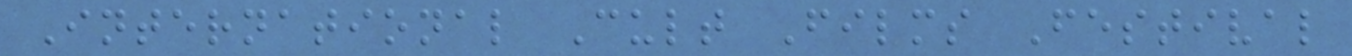International Cult Films Festival
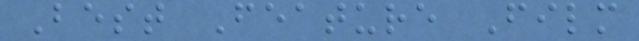Best Feature Film
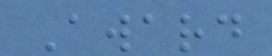Award
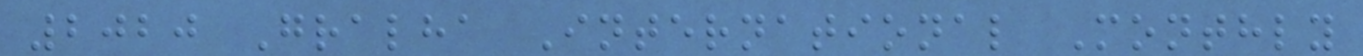2020 Gralha International Monthly
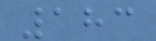183
